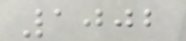1002
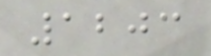1203
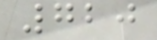720
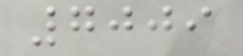7009
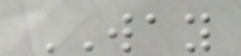WAY
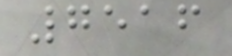7516
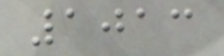1013
